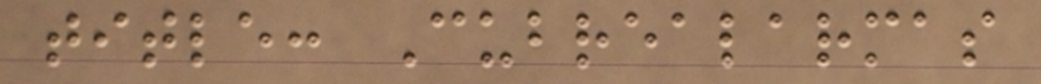title: Cubrealarmas
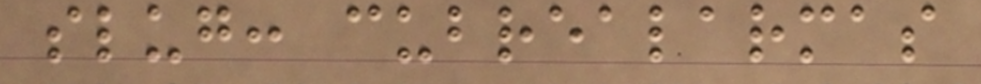slug: cubrealarmas
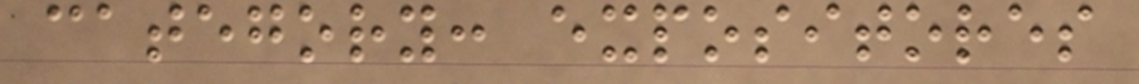category: expositores
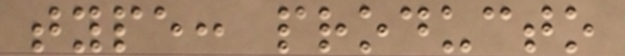type: producto
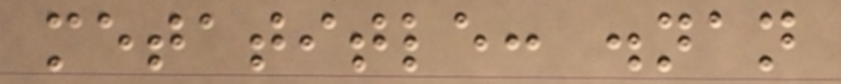metatitle: .nan
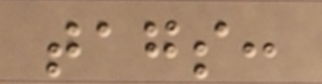tags:
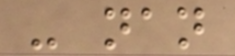- nan
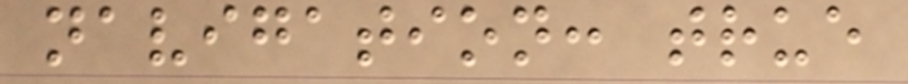navigation: true
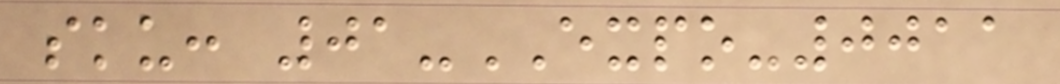sku: 01-EXPO-0011
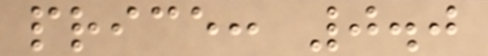price: 0.0
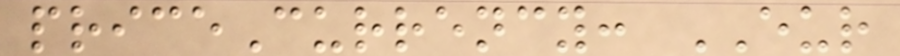priceCurrency: EUR
